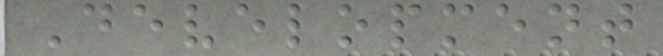Development
